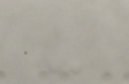-
